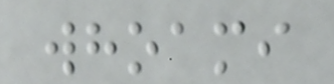whoami
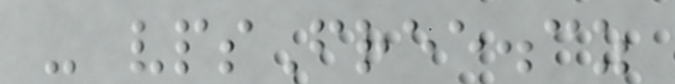- vpsFree.cz
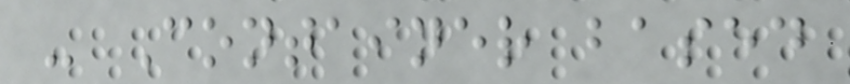- Container based
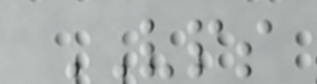VPS
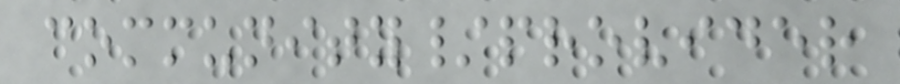community/provider
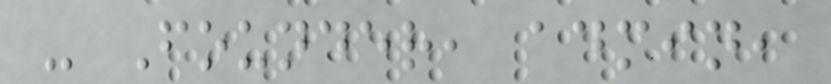- Founder, admin,
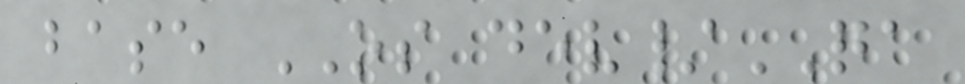base OS dev/QA
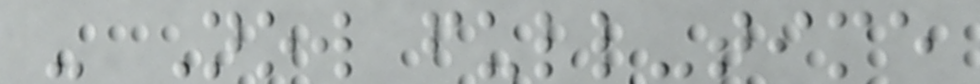- Now full-time
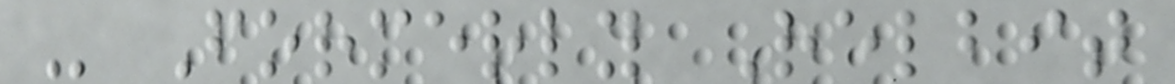- Formerly Relbit
